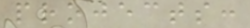projects:
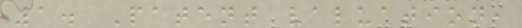1. Patent valuation,
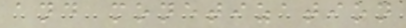and monetization
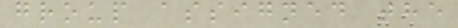group assigned the
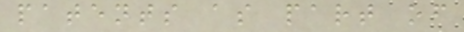patents as part of
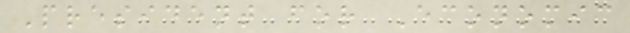President for Economic
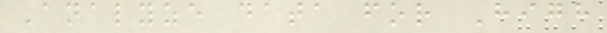Analyze data for High
